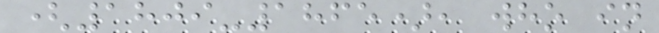(1809-1865), who in
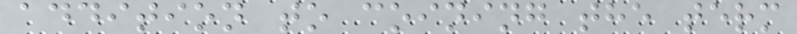addition to coining the term
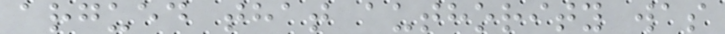argued that authority was
